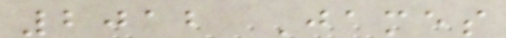2012 James
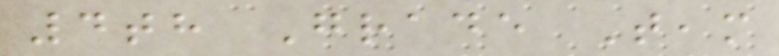4th Grade Team
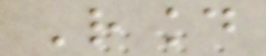Round
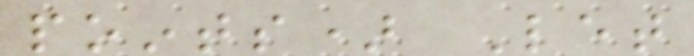points) Let
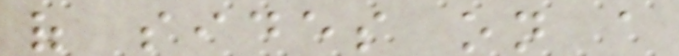of sides on a
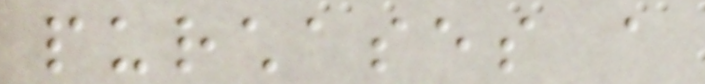purchases a
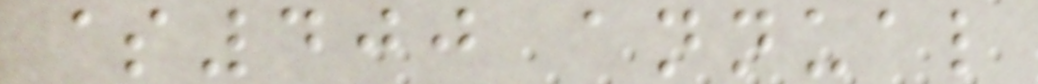$400 annual
